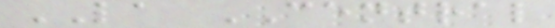LA CENTRAL
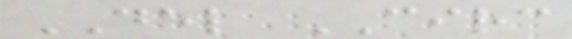DEL CIRC
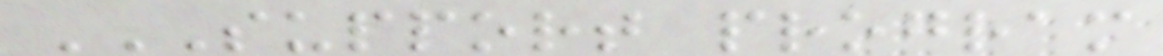SUPPORT PROGRAM
